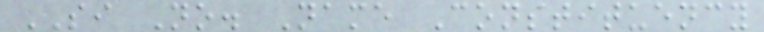SI No. Name Constituency
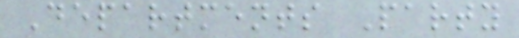Departments Party
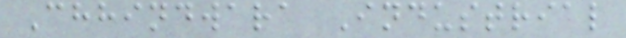Chhindwara Industrial
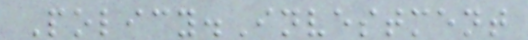Policy.Investment
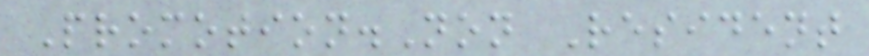Promotion.Non Resident
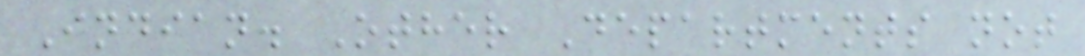Indian. Other Departments not
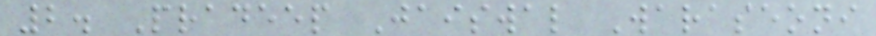2. Pradeep Jaiswal Waraseoni
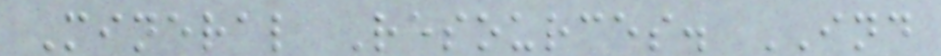Mineral Resources. IND
